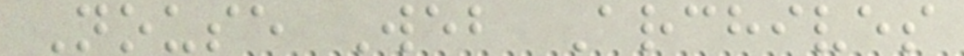Nouse Web Archives
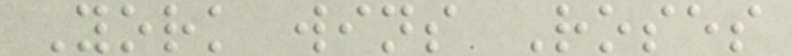York wins Roses
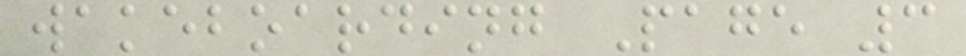wakeboarding Page 3
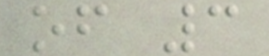of 3
